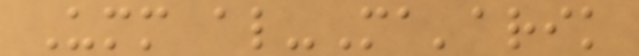Umm al-Ma'arik
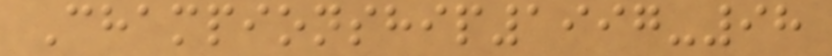Championship1997-98
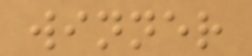winner
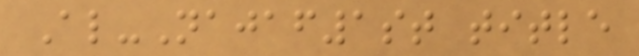Al-Najaf1st title
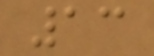13
